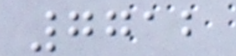7712
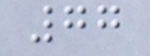77
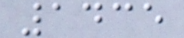1435
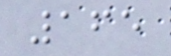165
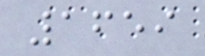1659
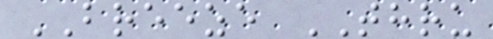BREEZE THRU
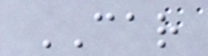CAR
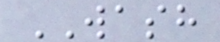WASH
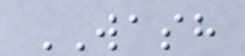WASH
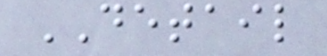DETAIL
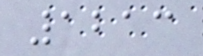1213
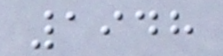1948
